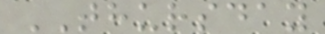THURSDAY
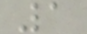1
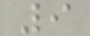9
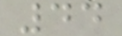44
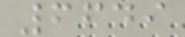6649
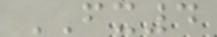FX4
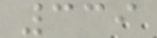339
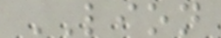LION
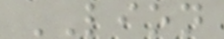LION
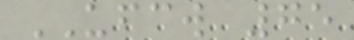UFCW 75
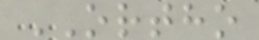ORTHO
